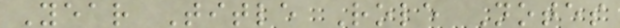Year Title Role Notes
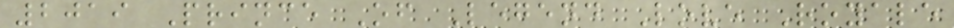2019 Prince Of Legend Love Royale
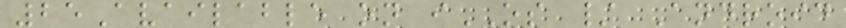25Available on iOS / Android
